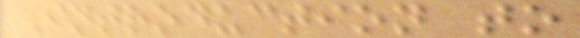Introduction to
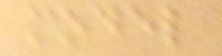model
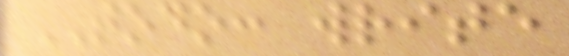TODO: write
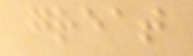great
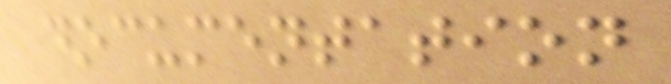documentation
